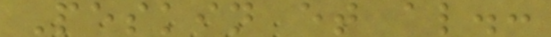Peskin et al.:
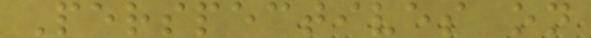Perspectives on
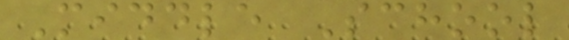Middle School
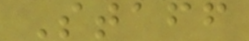Staff
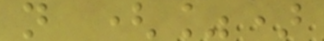n (%)
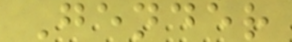Gender
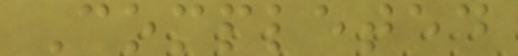Completed
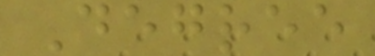Degree
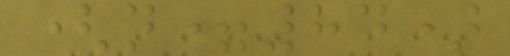(n=84)
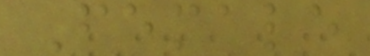Female
